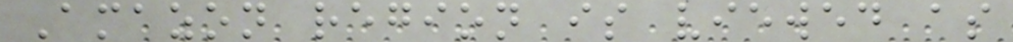Amazon region is viewed as
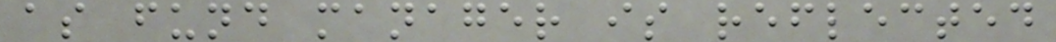as fund manager is reflected
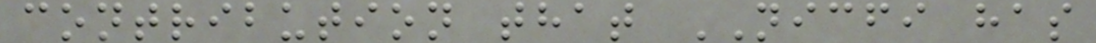contribution that NICFI has
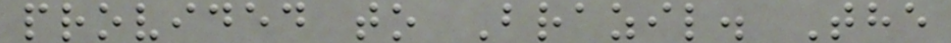provided to Brazil. The
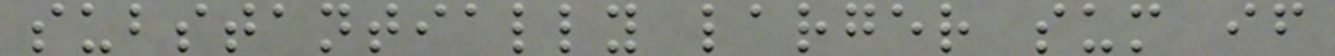substantially larger sum if
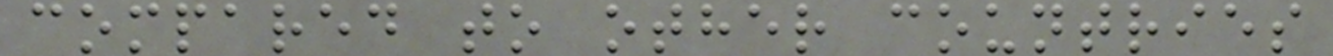compared to other countries
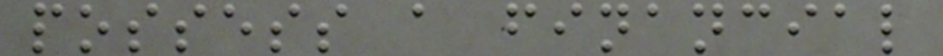possess a financial
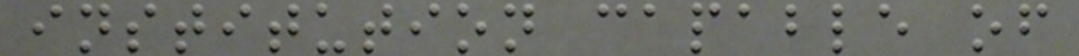institution capable of
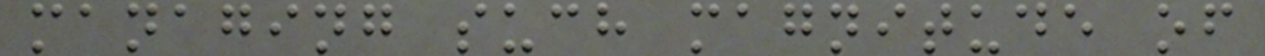managing such magnitude of
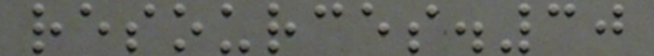resources.30
